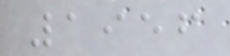1956
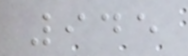945
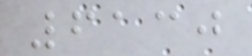6130
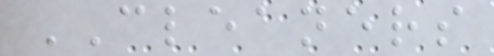CLEANERS
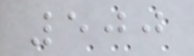500
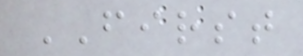FIRST
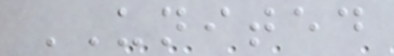UNITED
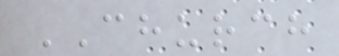CHURCH
